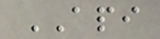API
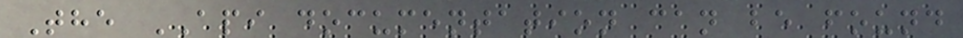The API documentation can be found
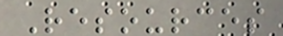Resources
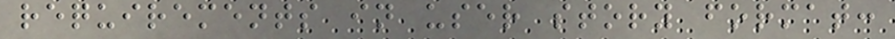requirements in user story format:
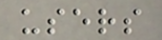users
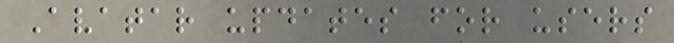Avatar updates for users
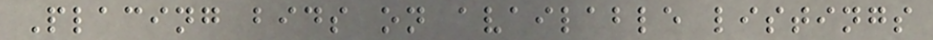Placing bids on available listings
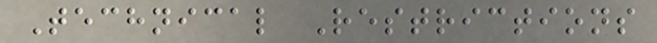Technical Restrictions
